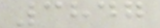3847
